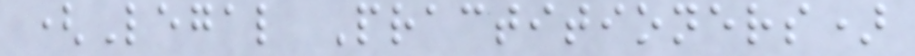(Legal Practitioners)
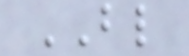BL
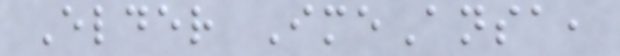Elder ImeAnsa,
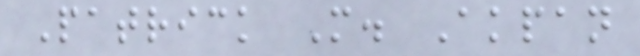Patrick M. Akpan
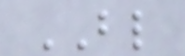BL
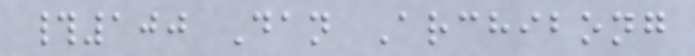#100 Dan Archibong
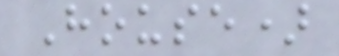House)
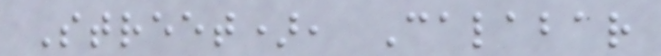Street), Calabar
